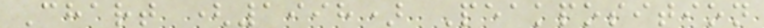Chart (1998) Peakposition
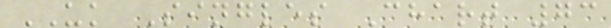UK Singles Chart 73
